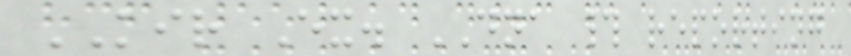KIR Ex. DNA # reporting
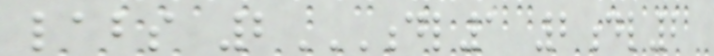labs 2DL1 2DL2
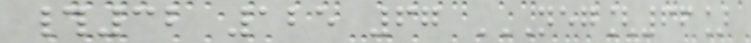#32 125 67 NEG[66]
